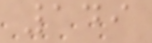149
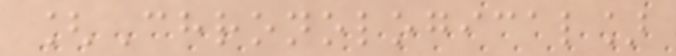[Chronological]
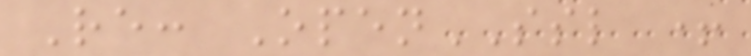Re: OpenSSL +
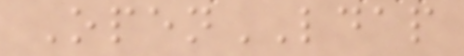OpenLDAP
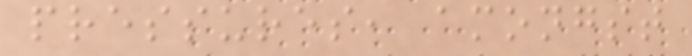pressures, amongst
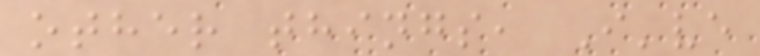other things, I've
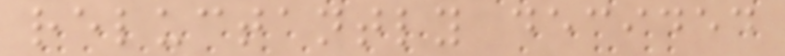reluctantly decided
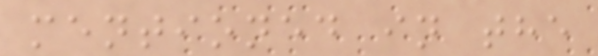mentioned in the
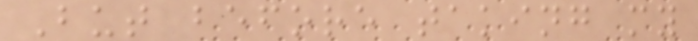But before taking my
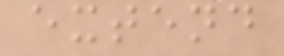extend
